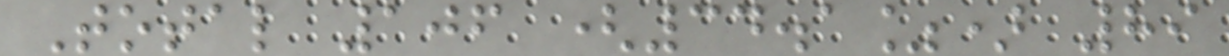Total 106 (34.1%) 89
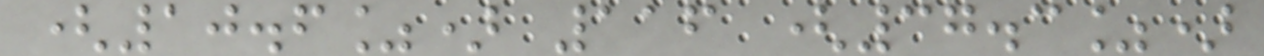(10.6%) 116 (37.3%)
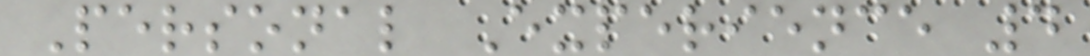Personal Experience 4
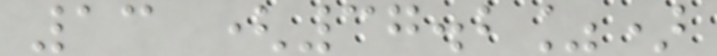13 (37.2%)
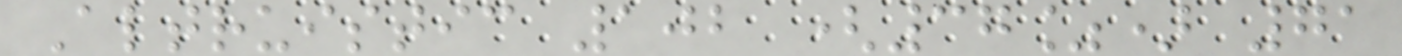Altruistic 102 (37%) 71
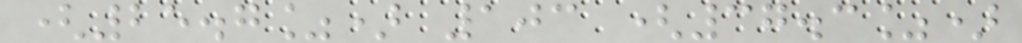(25.7%) 103 (37.3%)
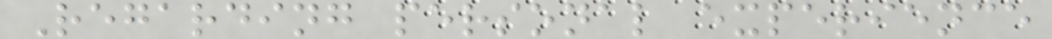Regarding personal experience
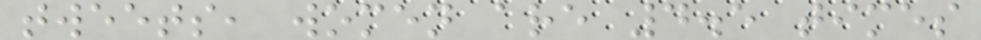tweets, women are 4.5 times
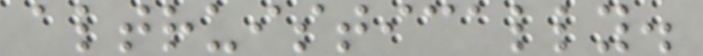altruistically.
